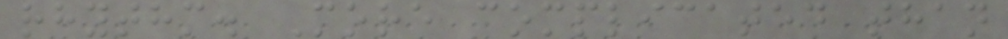rhythm. More complicated than
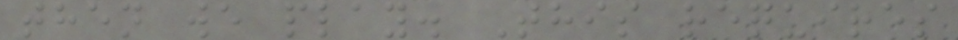then we play. This requires
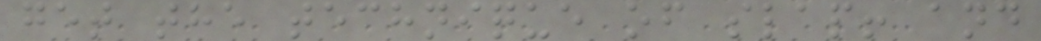get the technique of slap! and
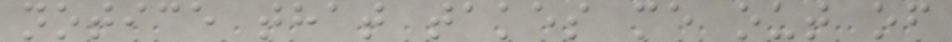notice that takes me out of
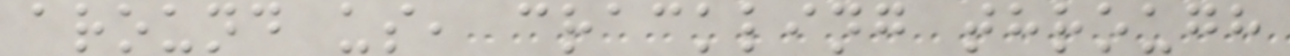around us, crackling through
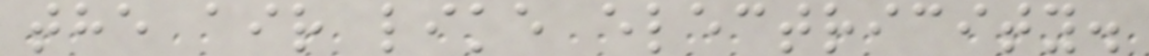the air like electricity.
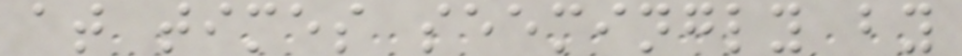at times seemingly by
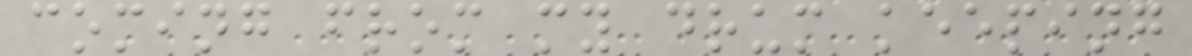coming from my drum keeping
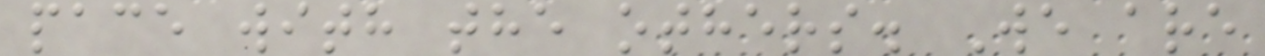pace with the others. We are
